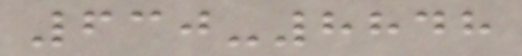630-8848
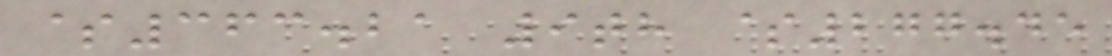$363.21 9th $277.45
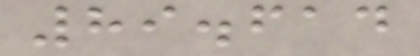89.614
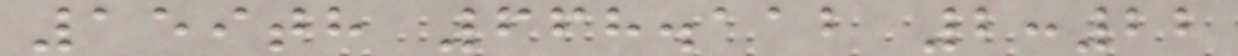159th 668.112 2:22
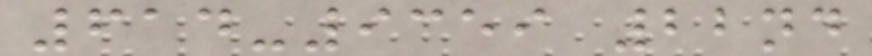614-9359 22nd
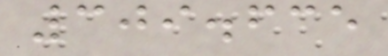309.635
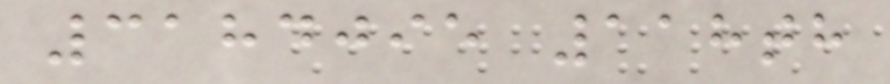3184095 118th
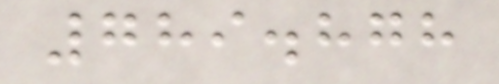789.878
